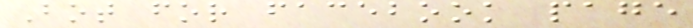Bot for facebook page
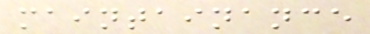maintainance
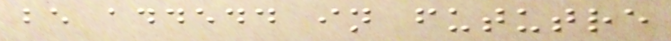be addedd in fututre
